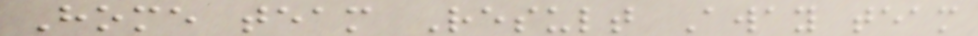Home team Result Away team
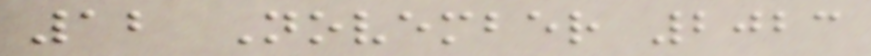12 November 2023
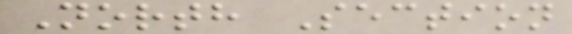North Section
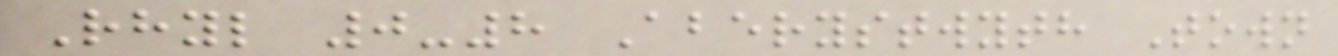Rhyl 0-8 Aberystwyth Town
